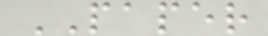PAPER
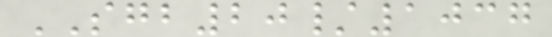SGB20/1037
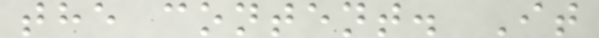the content. It
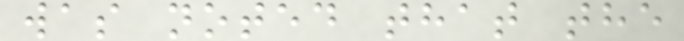was noted that the
